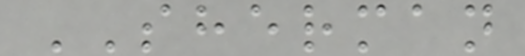SHERMAN
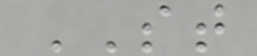ST
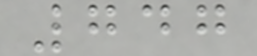747
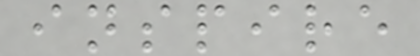inspire
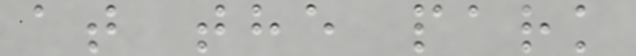at the park
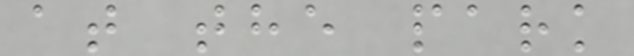at the park
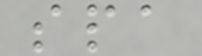spa
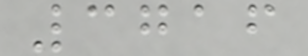3716
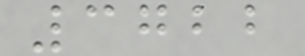3722
